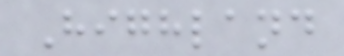Highland
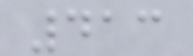413
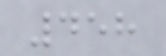458
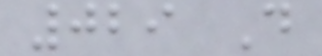029 D
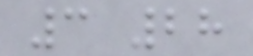3 28
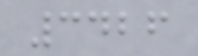3426
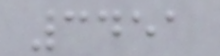3451
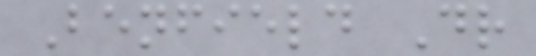Benfield Dr
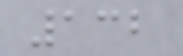132
